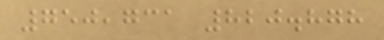750,731 820.878
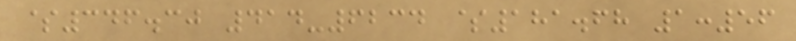$346.30 414-6234 $181.68 1:56
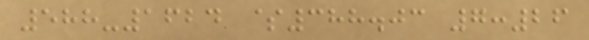588-1624 $388.03 7:26
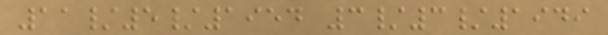11/5/1954 3/3/1949
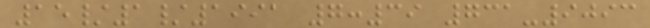15/1/1991 7:39 731-9093
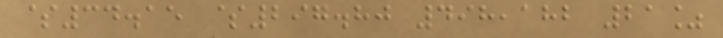$34.15 $297.80 498,182 21%
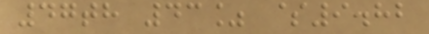47th 43% $9.82
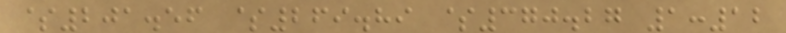$201.56 $269.89 $370.27 1:12
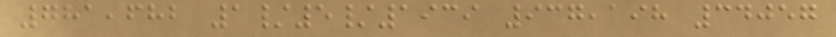781,682 1/5/1939 937,198 34057
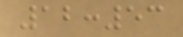12:53
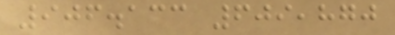906.133 609,870
